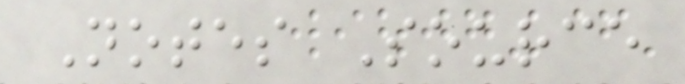Notes Source
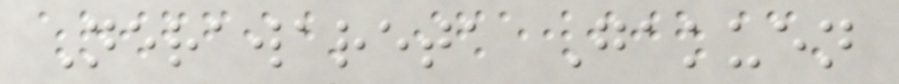Nerawareta Gakuen
